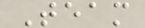Team
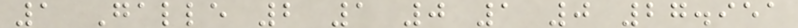1 Galle 2 1 0 1 0 27.951
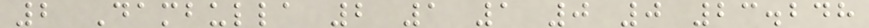2 Dambulla 2 1 1 0 0 23.248
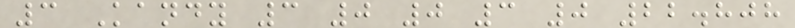3 Kandy 3 0 0 3 0 22.808
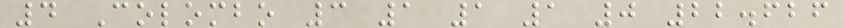4 Colombo 3 1 1 1 0 22.626
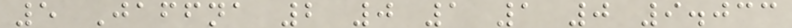5 Jaffna 2 0 1 1 0 9.033
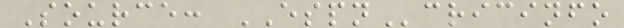Source: ESPNcricinfo
